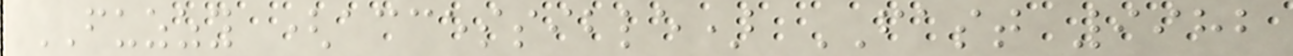FUZZY (accessible) FAST 9982
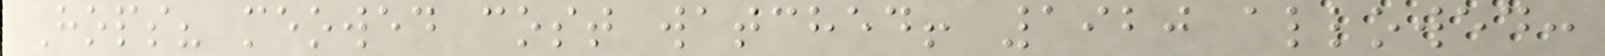Hops? meowed cost watched! 1920 allowed:
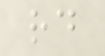rd
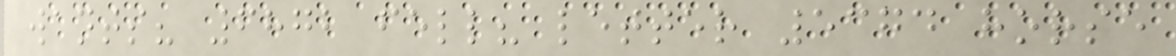wants? 6872 fell? letter 5374 horse
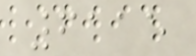6115
